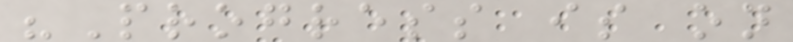"Progress is on
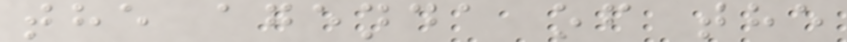the agenda of the
